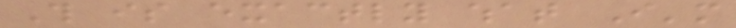This is exactly what I'm
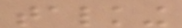talking
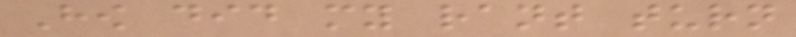How did my rant turn
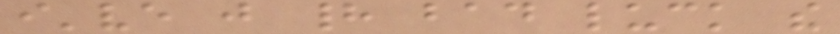i've just had bad luck the
